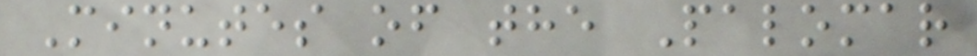Minutes of the Palomar
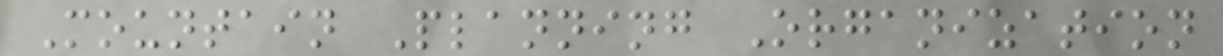Mountain Planning Organization
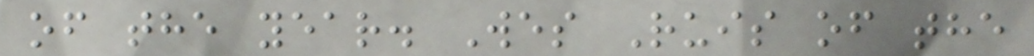of the year. Wes Ruis of the
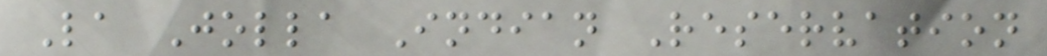La Jolla Indian Reservation
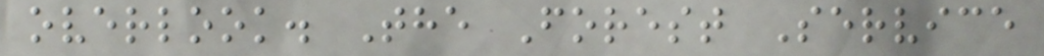overlook. The Forest Service
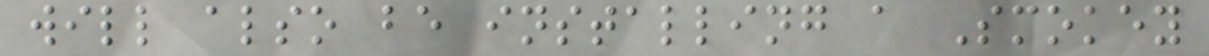will also be installing a Smokey
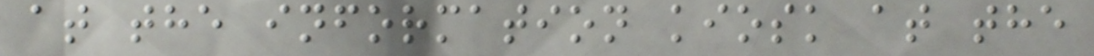at the information kiosk at the
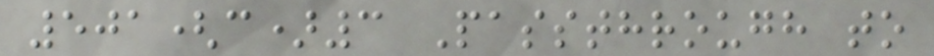501(c)3 Passthrough to
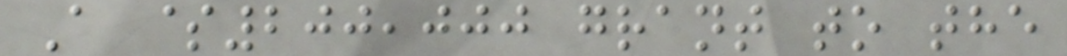A $200,000 grant to the
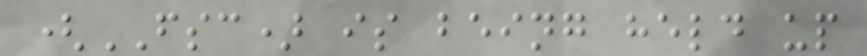(FSC) is being held up
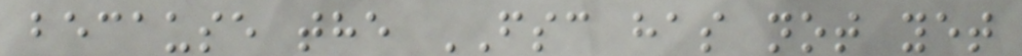because the FSC has not yet
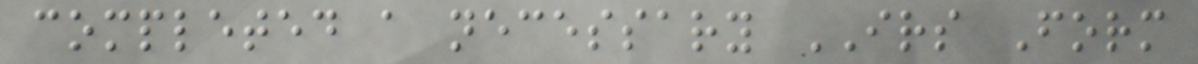completed a necessary IRS Form
